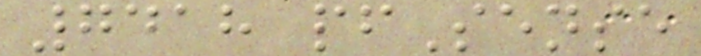7418 pfSense
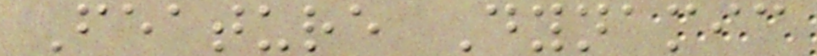Feature Dynamic
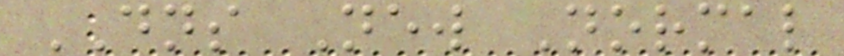DNS New Normal
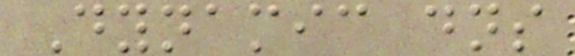Dynamic dns
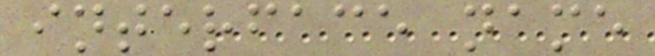interface name
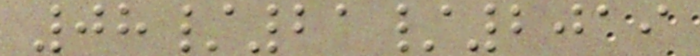08/21/2019
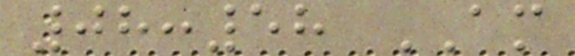08:58 AM
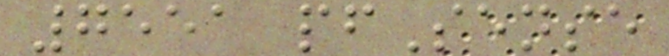7551 pfSense
